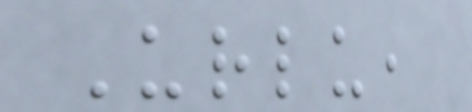Urlu,
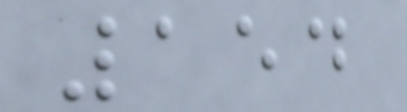154
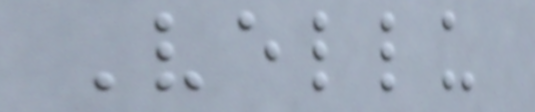Vellu
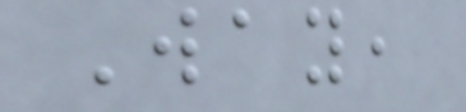Way,
